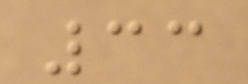33
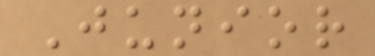Junior
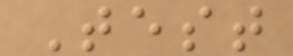Test
